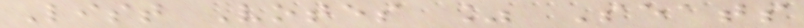List Votes % Seats
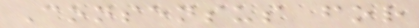Consensus for
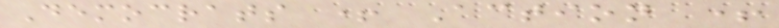Democrats + Action +
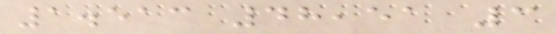1.513 48,51 3
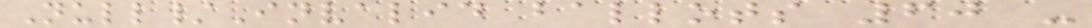Null/Invalid ballots 60 -
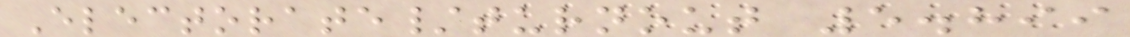Electorate/turnout 5.899
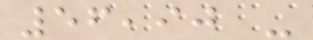56,90 -
